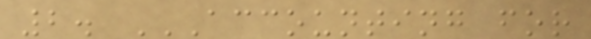2. ACCOUNTING FOR
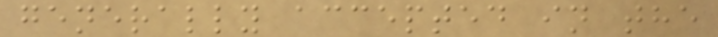generally accepted in the
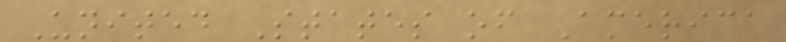United States of America
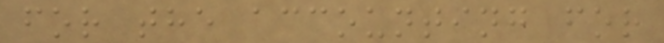for the accounting for
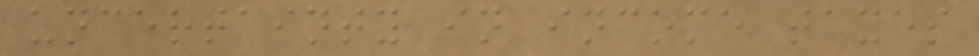uncertainty in income taxes
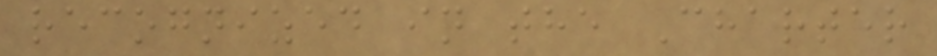recognized in the Charter
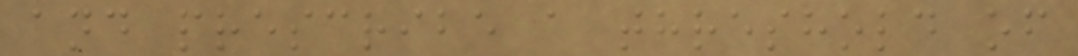and prescribe a threshold of
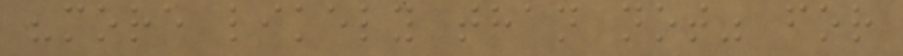"more likely than not" for
